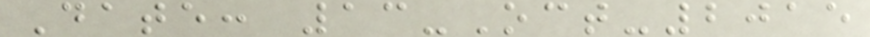Date: 13-Oct-2015
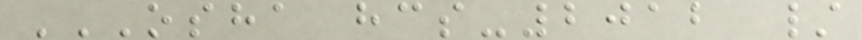OSHA HCS-2012 /
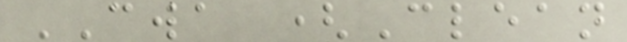CWA (Clean
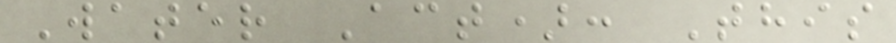Water Act): This
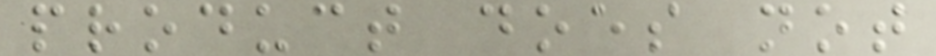product does not
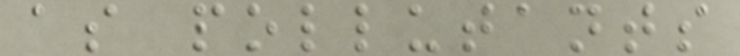as pollutants
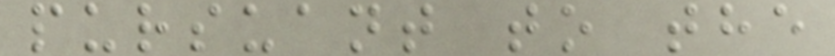pursuant to the
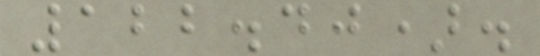122.40).
